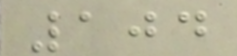104
